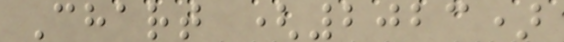Chart (2023)
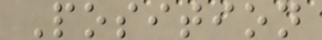Position
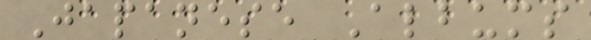Japanese Albums
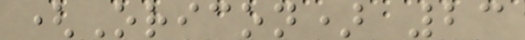(Oricon) 23
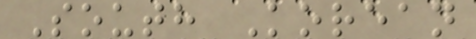South Korean
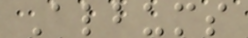Albums
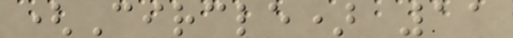(Circle) 11
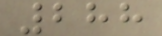288
